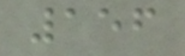156
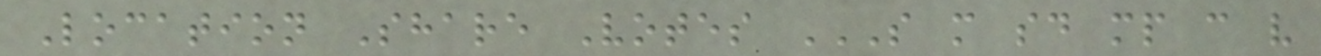Location Share Votes S M SD MP C V
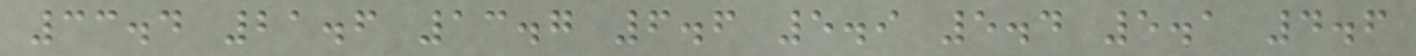33.4 21.6 13.7 6.6 5.9 5.4 5.1 4.6
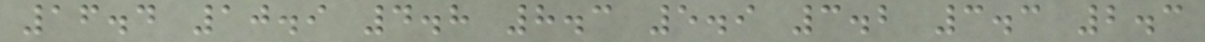16.4 10.9 4.8 8.3 5.9 3.2 3.3 2.3
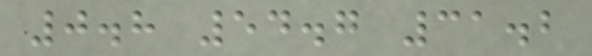0.8 54.7 31.2
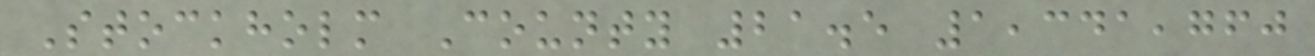Stockholm County 21.5 1,341,760
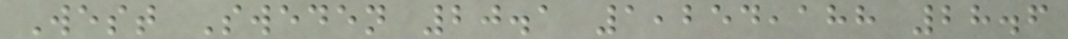West Sweden 20.1 1,254,188 28.6
